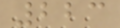223
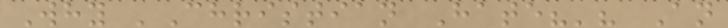Why 'Christian Hate?'? An
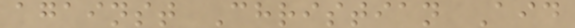against Christian Aid
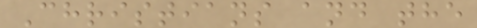Christians and the
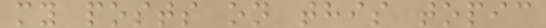my posts on this topic
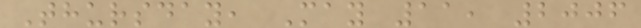Thursday, May 11, 2006
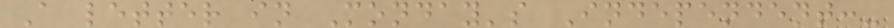A letter in Monday's Independent:-
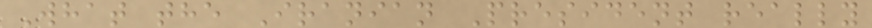What the Iranian President really
